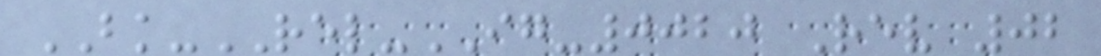BK-REL-IG-0020 Rev 02
